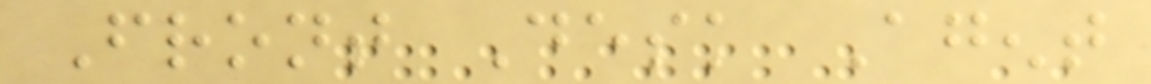Front Desk Agent
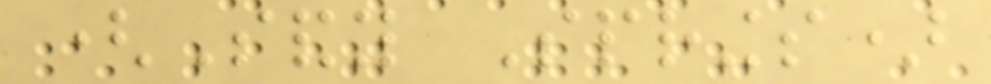(Sandy Springs)
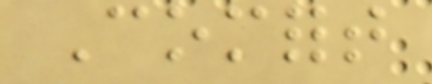Comfort
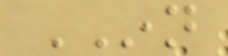INN
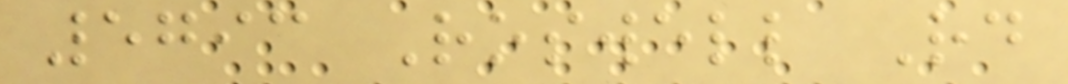5793 Roswell Rd
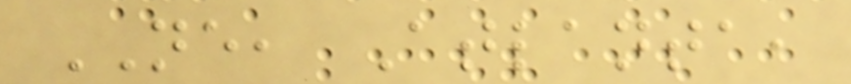NE, Atlanta,
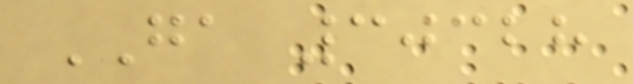GA 30328
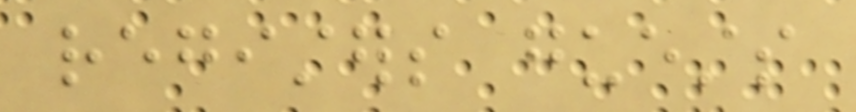registers guests
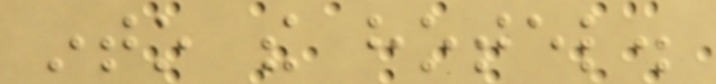into the hotel.
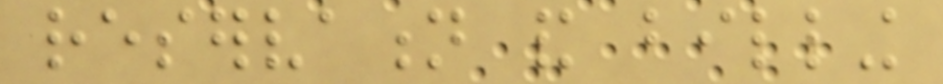reservation and billing
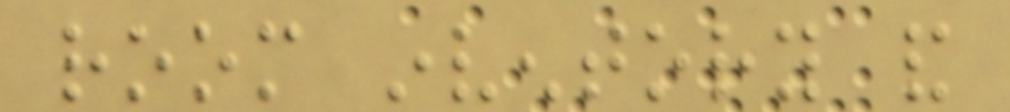room inventory and
